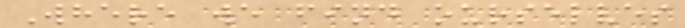Where we find ourselves
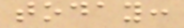today:
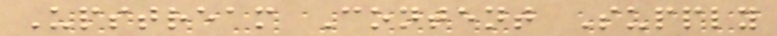Upstream Content Supply
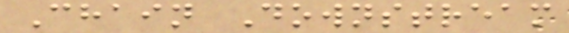Chain Downstream
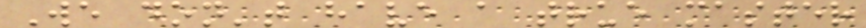We don't have a true master
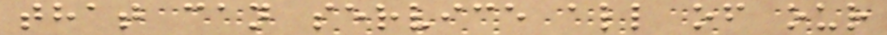that can service all of our
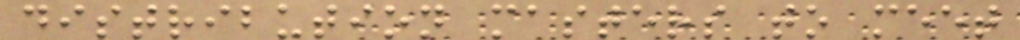distribution masters to meet
